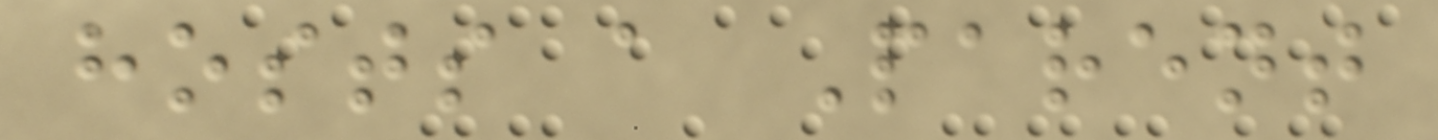hosts a Parent
